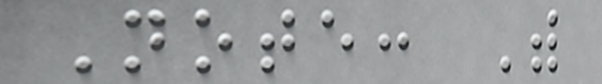Note: With
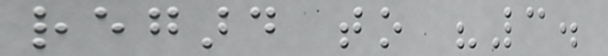regard to "3.
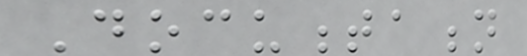Documentation
